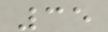35
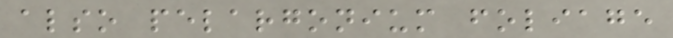also pelargonium foliage
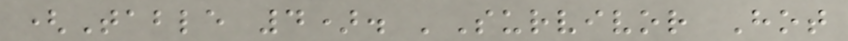(Table 4). 'Survivor Hot
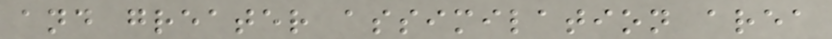and greater assimilation area
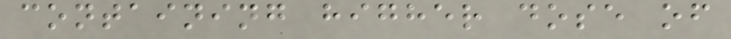containing higher dose of
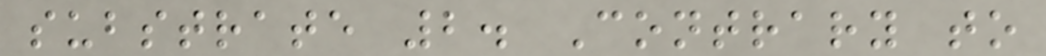substrate 2. Contrary to
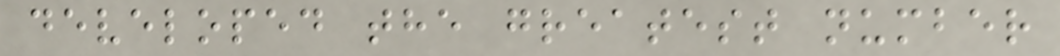developed the greatest number
